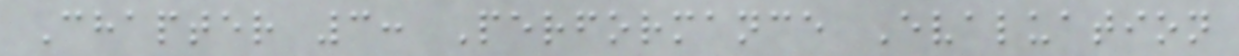Chapter 3: Performance Evaluation
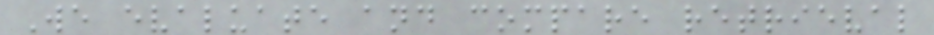We evaluate and compare retrieval
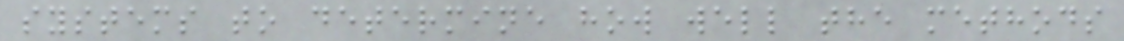systems to determine how well the methods
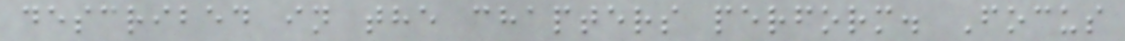described in the chapters perform. Focus
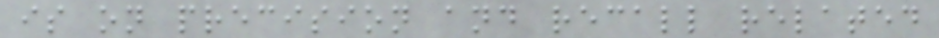is on precision and recall related
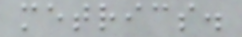metrics.
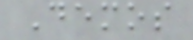Demos
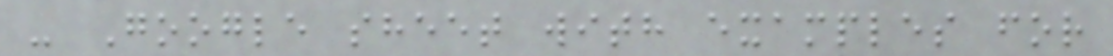- Google sheet with examples for
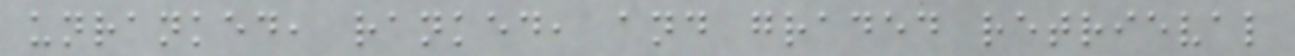unranked, ranked, and graded retrieval
